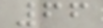66
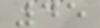45
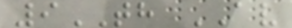9TH AV
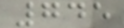745
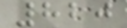820
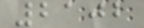2102
